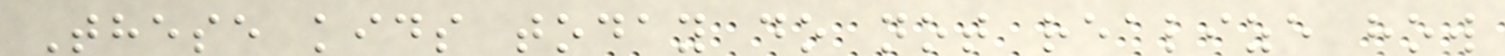These kids today do not realize how
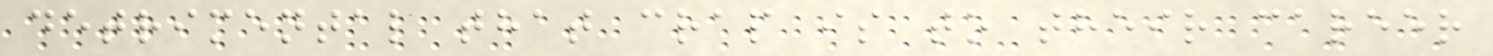detrimental that crap is to their career
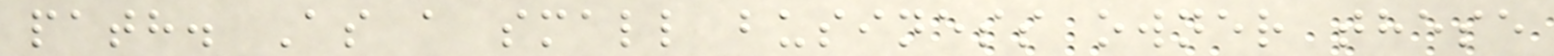path. As a small business owner these
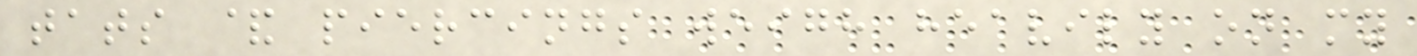tats & piercings weigh heavily on my
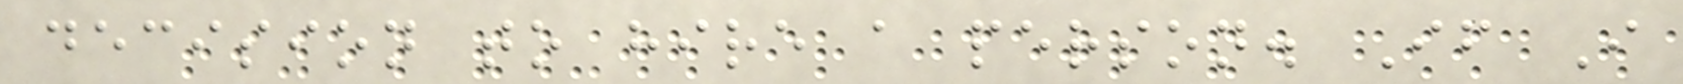decision to hire a person. If I
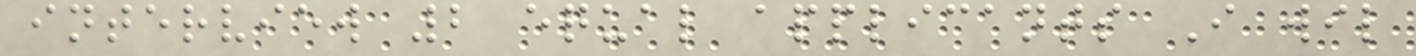interview 2 equal applicants I wil
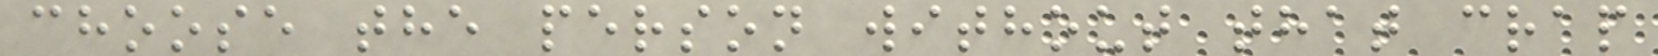choose the person without that crap
